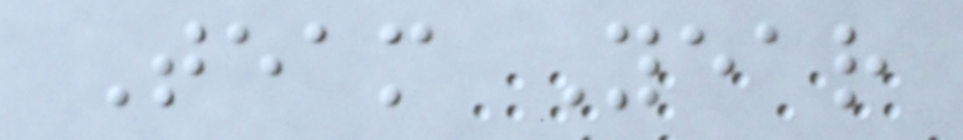Team Year
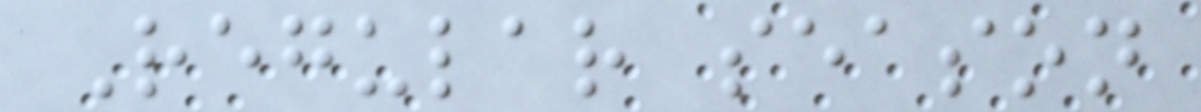Regular season
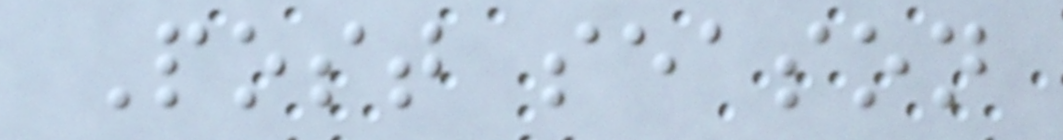Post season
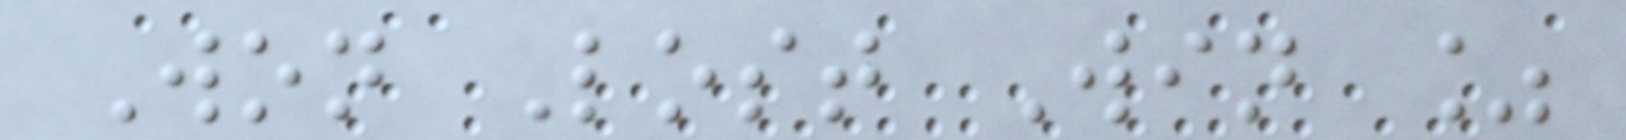Won Lost Win %
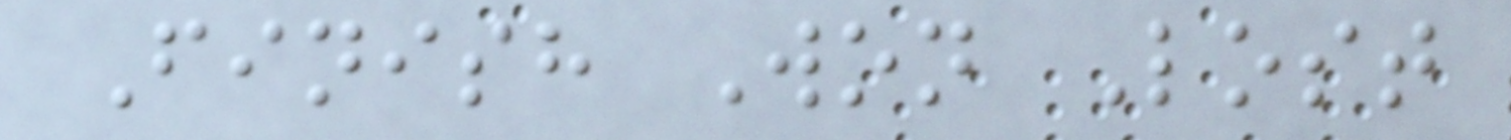Finish Won Lost
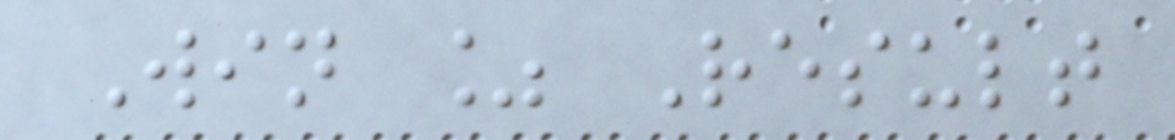Win % Result
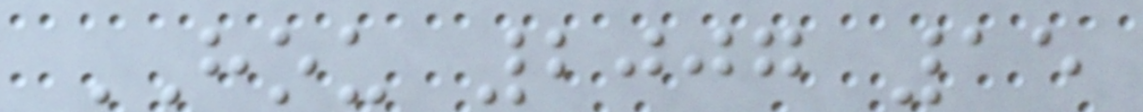HOU 2007 15
